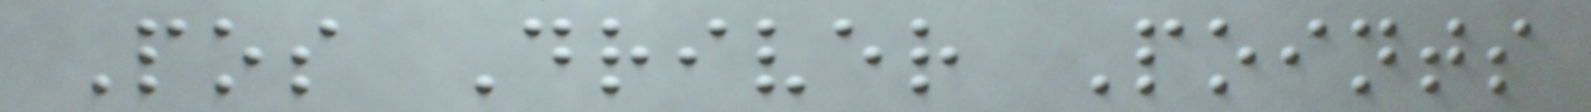Pos Driver Points
